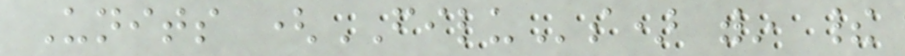Units (FILUs) within their
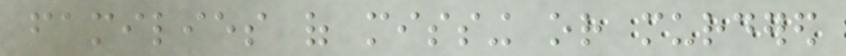families of missing or murdered
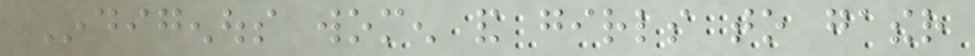Indigenous women and girls to gather
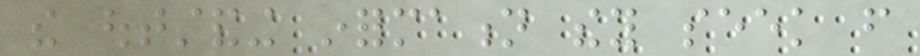the outstanding information they seek from
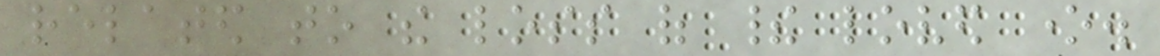related to the loss of their loved one.
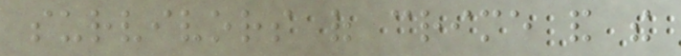survivors of crime and the
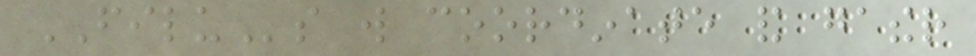FILUs will coordinate and gather
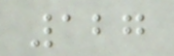127
